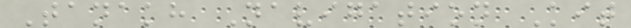Tanakh Navigation Kit
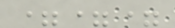===
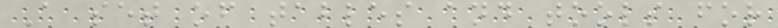A set of tables and tools for
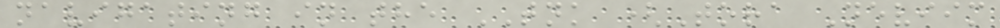navigating in the TNK (Tora Neviim
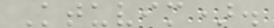Ktuvim).
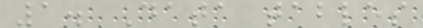1. Data tables
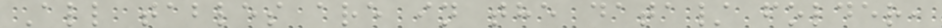All tables are in the data/ folder,
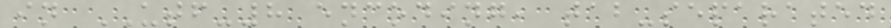in UTF-8 encoding, tab-separated
